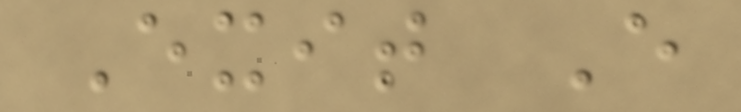Exit E
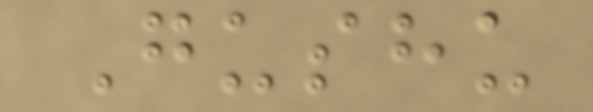Gushu
